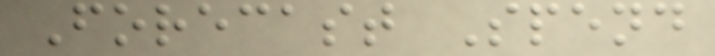Forecast Spend
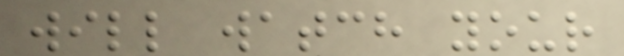will watch your
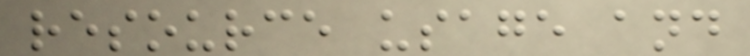resource usage and
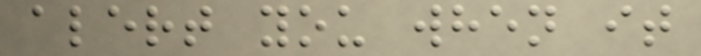alert you when it
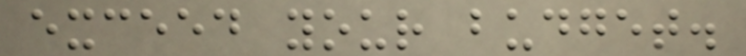exceed your budget.
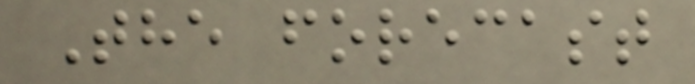The forecast
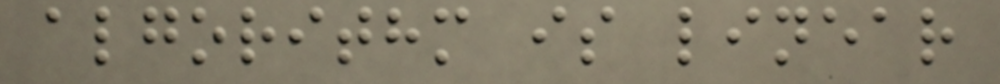algorithm is linear
